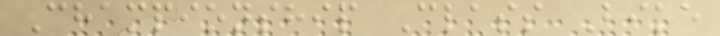Championship Class Bike
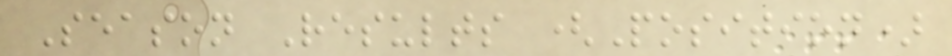Season Results (Position)
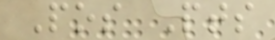Pos Pts
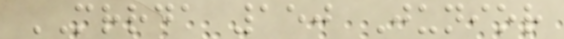MRRDA 150 Junior
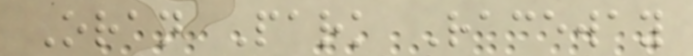Oran Park Raceway
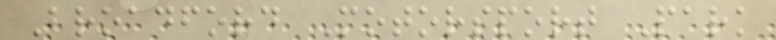Broadford Motorsport Park
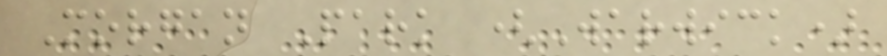Morgan Park (Warwick)
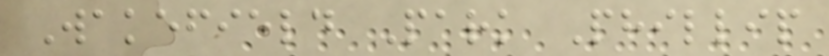Wakefield Park Phillip
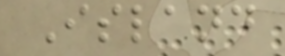Island
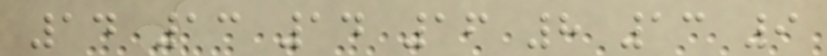14 13 14 16 8 13 9
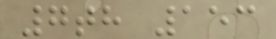7th 153
